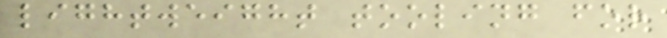lightweight tooling for
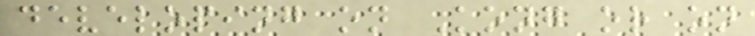developing on Kong or on
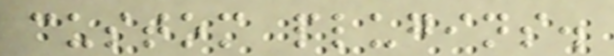custom plugins.
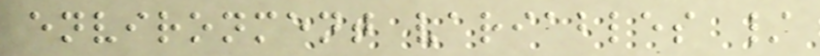environment variables /
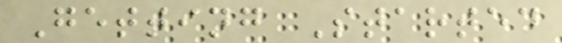Getting Started
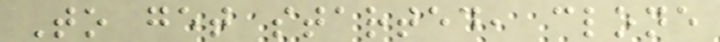To get started, clone
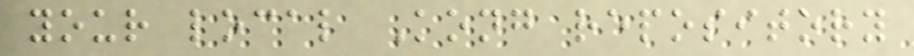your local Kong repository
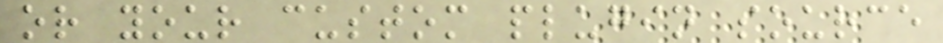or your custom plugin source
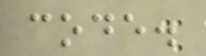code.
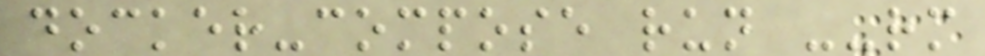docker-compose run --rm
